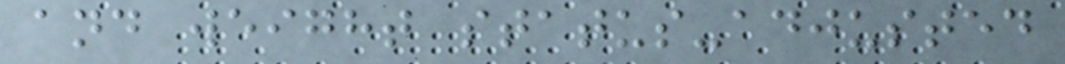and weight status-adjusted
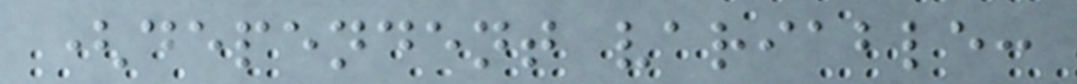(dependent variable:
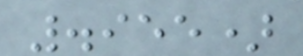.955)
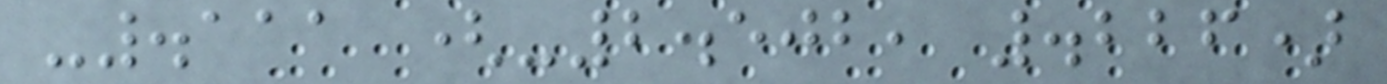-.111 (-2.502, .226)
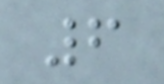6
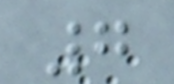7
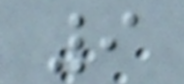9
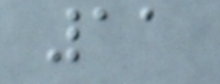11
